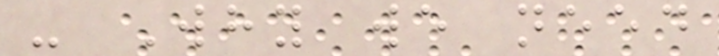- Why we need
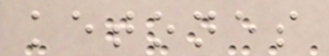ketones
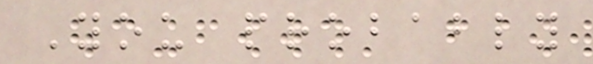You probably
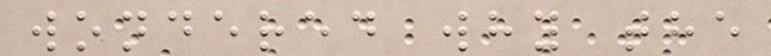wondered why the
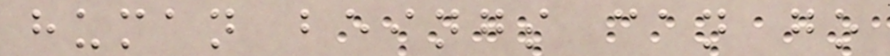human beings can go
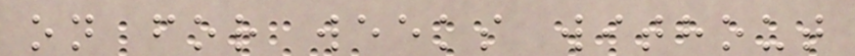on for weeks without
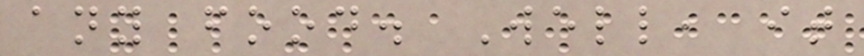any food. Well, it
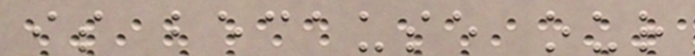is because our
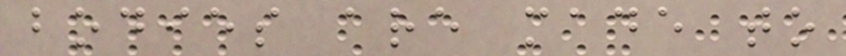bodies are made to
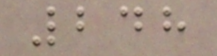248
